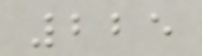225
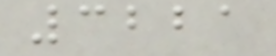3221
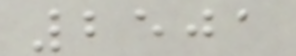2501
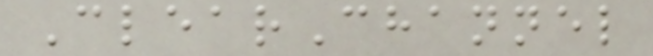ClearChannel
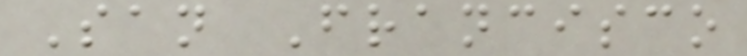San Francisco
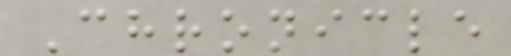Chronicle
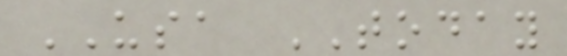USA TODAY
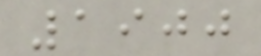1900
